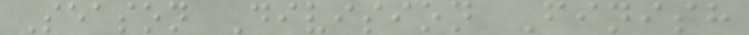Season Division Finish
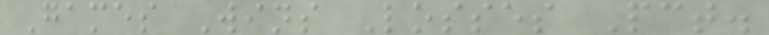Games Wins Losses Pct.
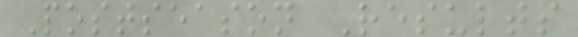Postseason Results
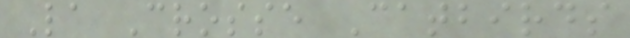La Crosse Catbirds
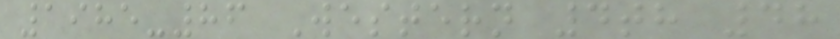1985-86 Western 4th 48
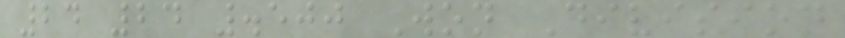24 24 .500 Won Division
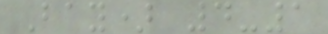Bay) 4-1
